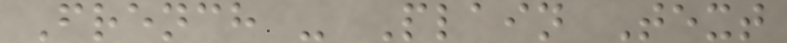French - Plain Text
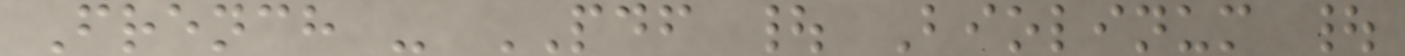French - PDF | Biolinum |
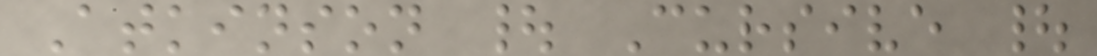Atkinson | Cursive |
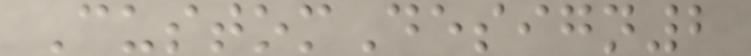CustomDesign2
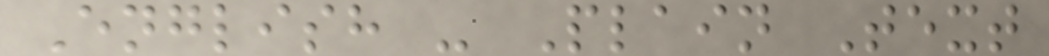English - Plain Text
